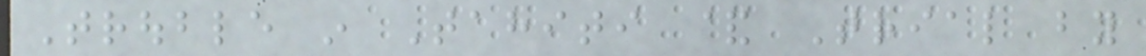Trouble in Tahiti & Trial by
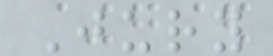Jury
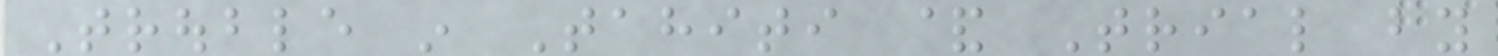Trouble in Tahiti & Trial by
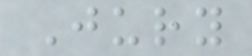Jury
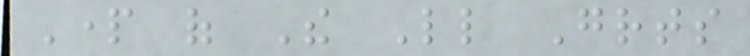Part of The Little Greats
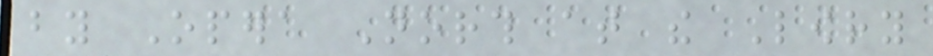by Opera North at the Lowry
